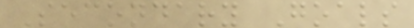Secondary Goals
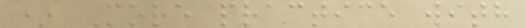* More practice with
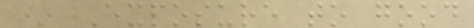* Exposure to good
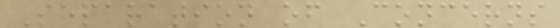Separation of Concerns
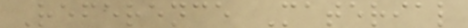Reference Material
